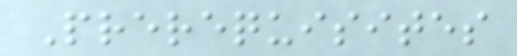Prerequisites
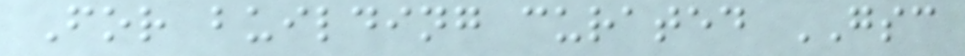For building curated GSC
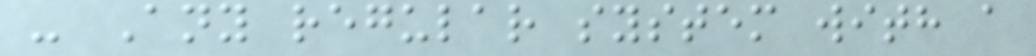- Any regular system with a
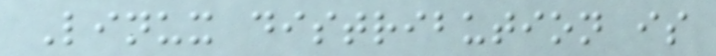Linux distribution is
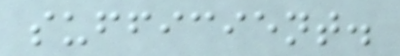sufficient.
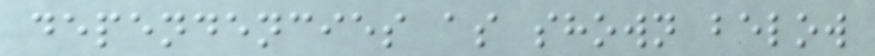dependencies as shown below
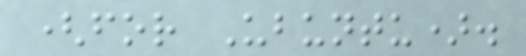(for Ubuntu).
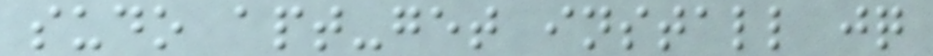sudo apt-get install jq
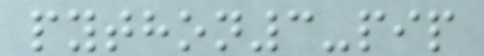python3-pip
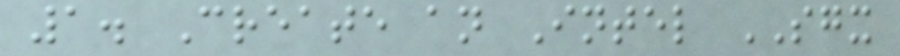1. Create an Intel SGX
